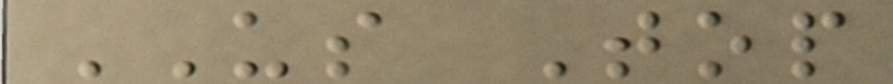US Top
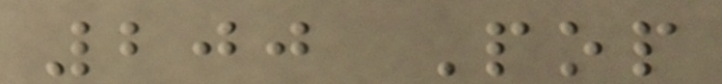200 Pop
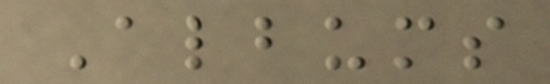Albums
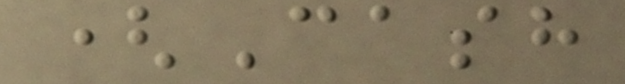(Cash
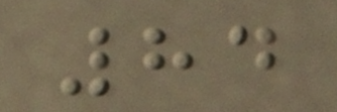84
